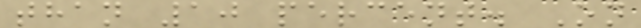than 10 percent. On
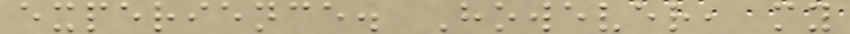experience. However, my
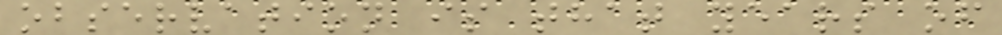observation is that years of
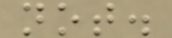not.
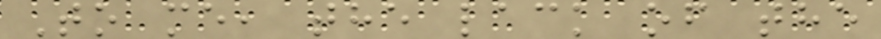To me, the lack of the
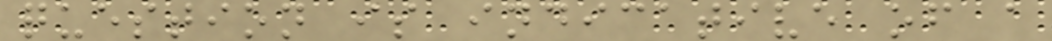question is indicative of a
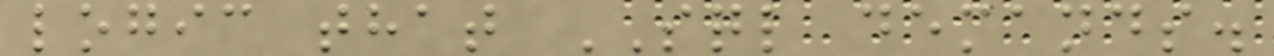logic that SQL demands.
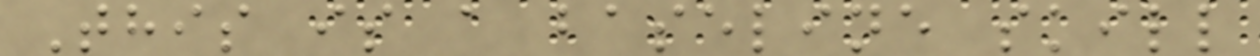This is a baseline skill
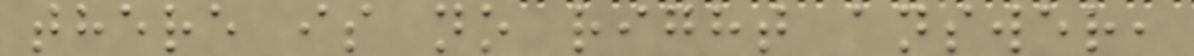there is no right answer,
